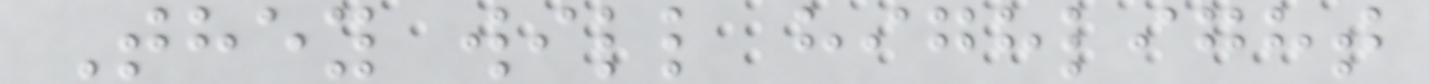They will highlight
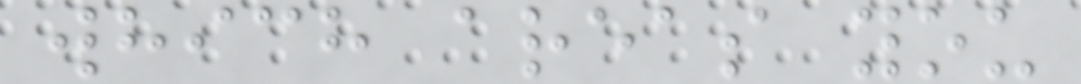which areas you
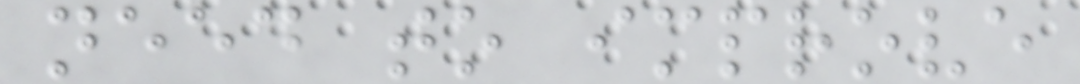need to improve
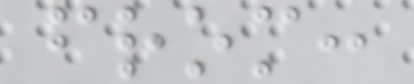from:
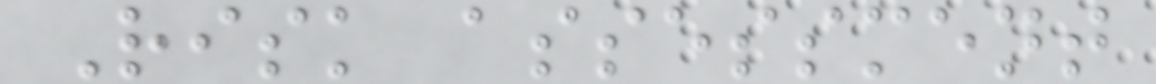Risk assessment
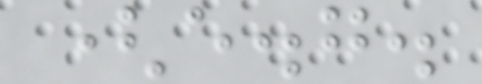(e.g.
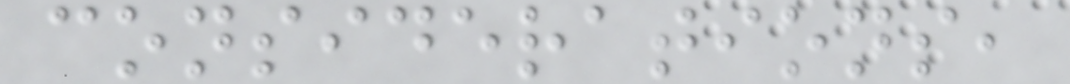considerations,
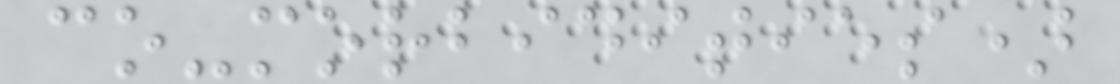co-morbidities)
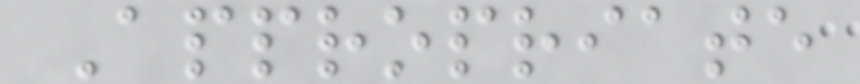Appropriate
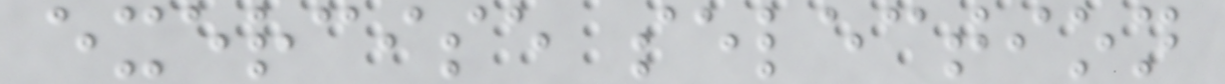exercise selection
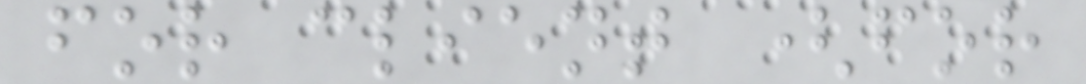for client (for
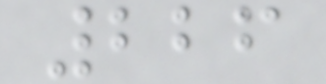226
